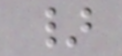}
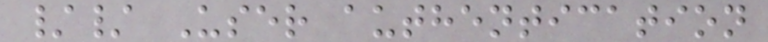// User authentication
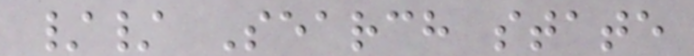// Search state
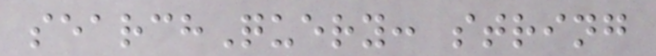searchQuery: string
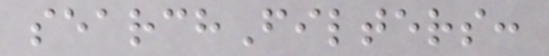searchFilters:
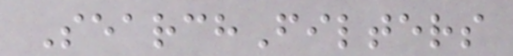SearchFilters
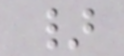}
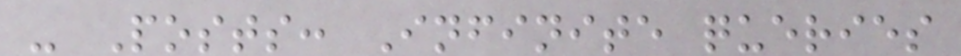- Posts: Infinite queries
